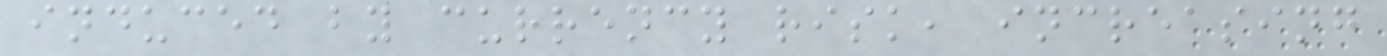induced by currency risk, increasing
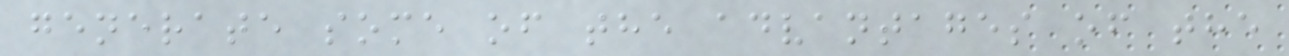generate some of the advantages of the
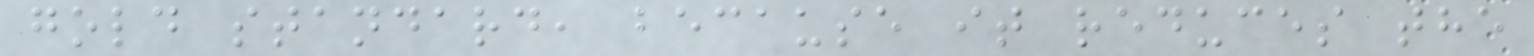gold standard, because it reduces the
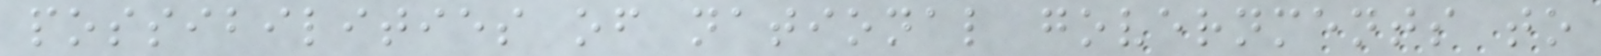possibilities of national governments to
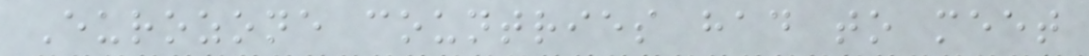Eurozone countries had to meet
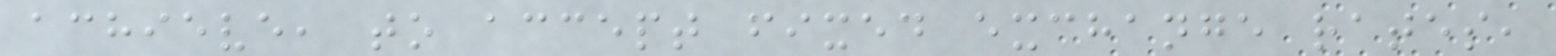achieve, to accept fixed exchange rates,
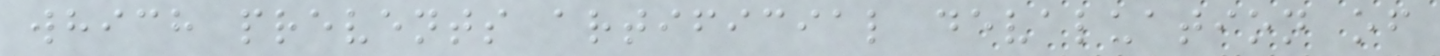which prevents artificial devaluation of
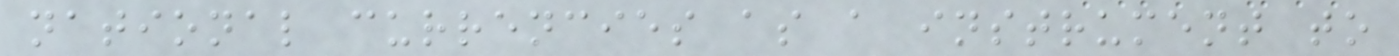national currencies as a instrument to
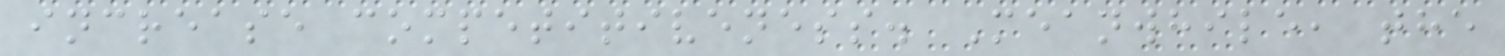increase competitiveness. Meanwhile, the
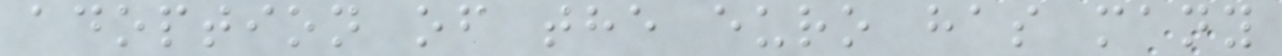adoption of the euro has many
